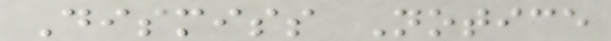Dismiss Notice
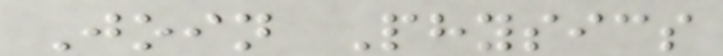Join Physics
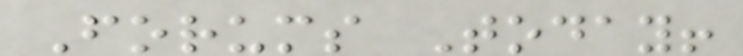Forums Today!
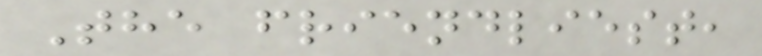The friendliest,
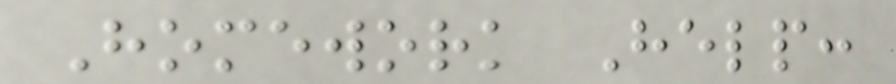Homework Help:
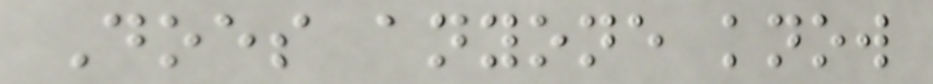Does anyone know
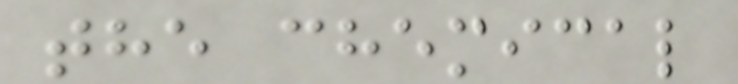the chemical
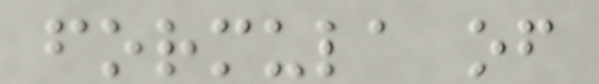formula of
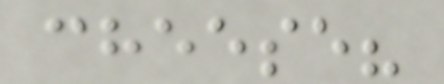cheese?
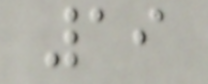19
